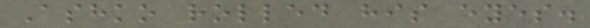Ashko rolled his eyes.
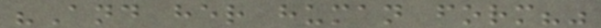"And her human form?"
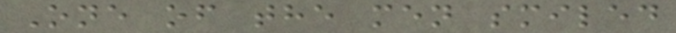One of the men smiled
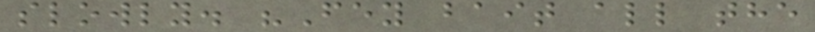slowly. "Fey bait all the
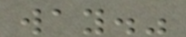way."
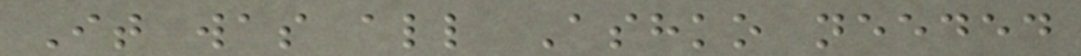It was all Ashko needed
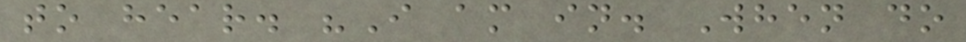to hear. "I am in. When do
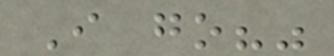I go?"
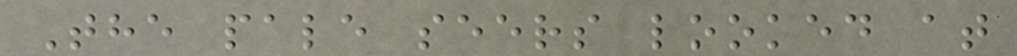The pale seers looked at
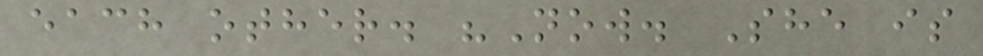each other. "Now. She is
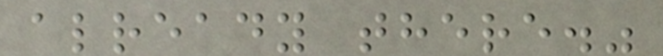already there."
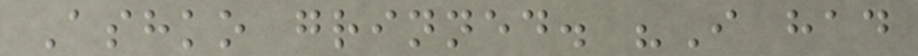Ashko grinned. "I had
